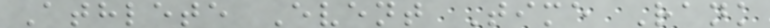Athlete Event Time Rank
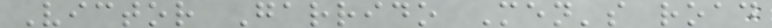Victor Garrido Men's road
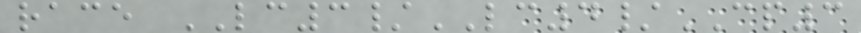race LC3/LC4/CP3
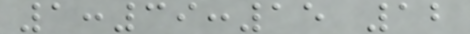1:39:15 12
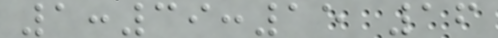1:39:15 16
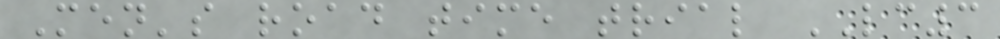Men's road time trial LC3
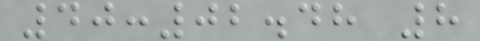40:02.48 8
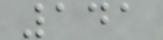141
